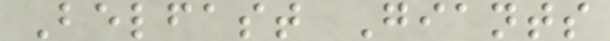Belfast Giants
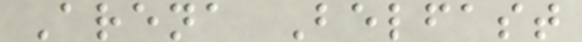Arena Belfast
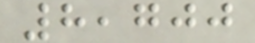8,700
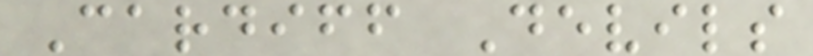Cardiff Devils
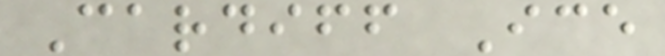Cardiff Ice
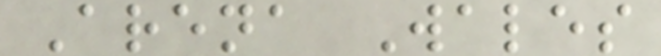Arena Wales
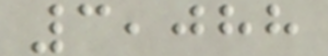3,088
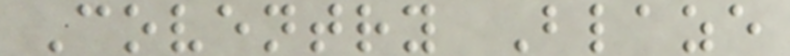Coventry Blaze
